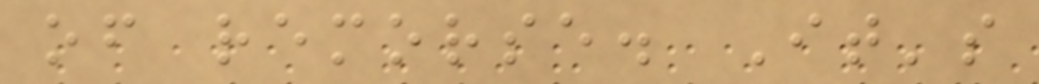of remorse. It's
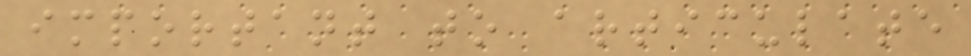important to articulate
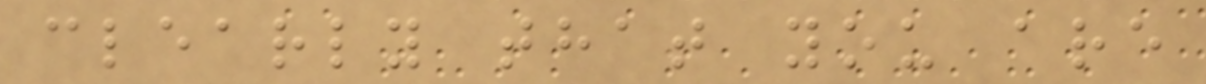clearly that you are
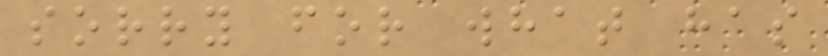sorry for what has
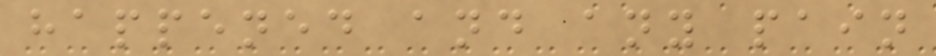happened and any pain
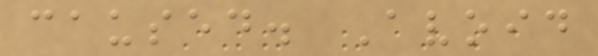caused. Avoid
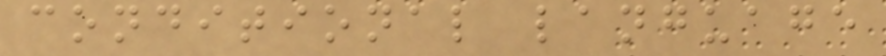conditional language
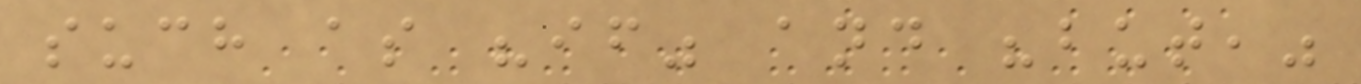such as "if" and "but,"
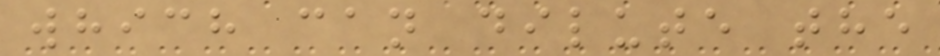which can dilute the
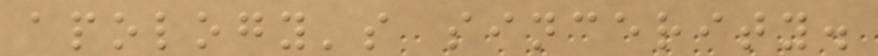apology's sincerity.
